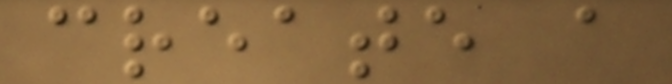create a
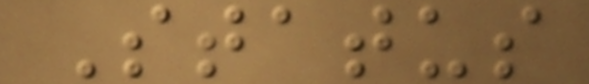Status
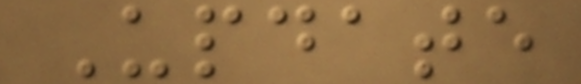Update
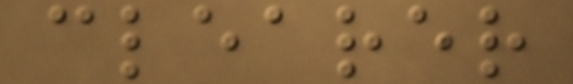clearer
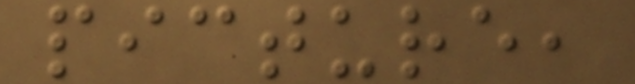picture,
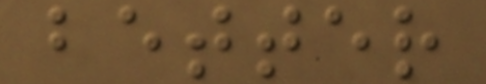better
